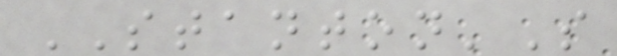STANTON'S
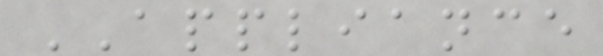APPLIANCE
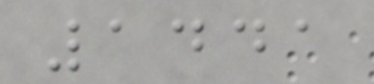1441
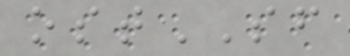ostSF
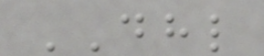DHL
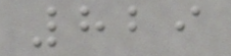829
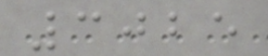3025
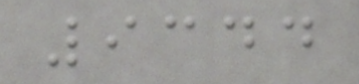9344
